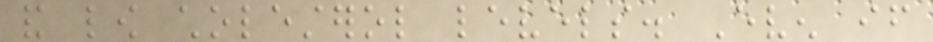and low cholesterol levels. Even if
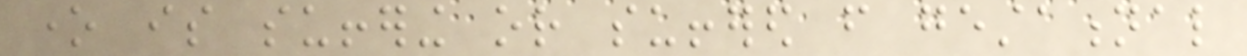one is suffering or suffered from gestational
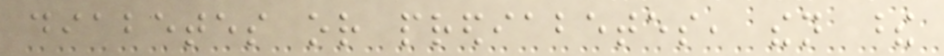diabetes or prediabetes, then these
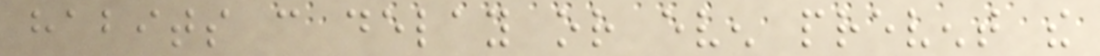habits can delay or even prevent the
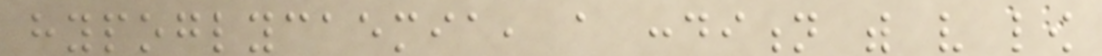hypoglycaemia, a condition with very low
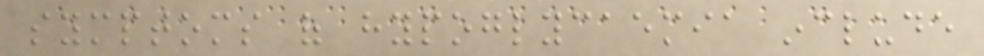symptoms of hypoglycaemia include
